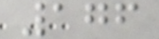176
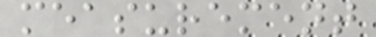measurement
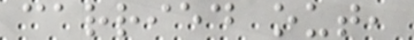carried out,
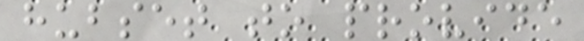hubset to provide
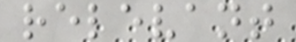relevant
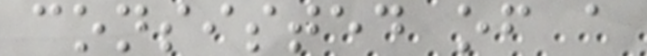consisted of a
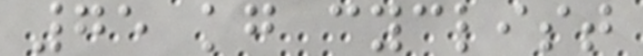75 kg cyclist
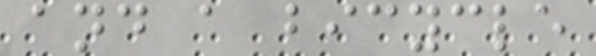and a bicycle
